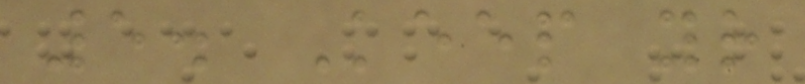5. Keep your
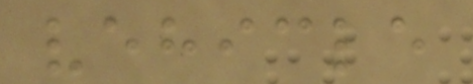vehicle
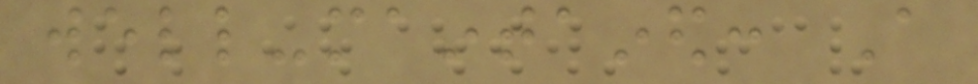well-maintained: A
